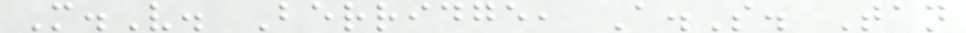M.V. Berridge, A.S. Tan
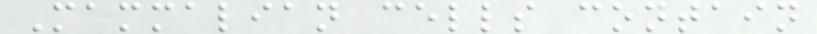Mammalian cells contain
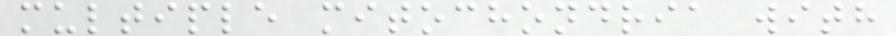multiple mitochondria with
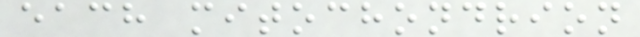each mitochondrion
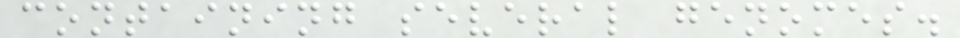containing several genomes.
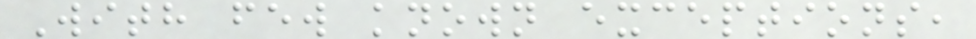With few known exceptions,
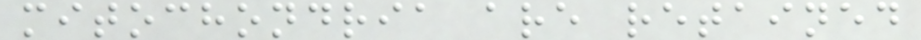mitochondria are retained
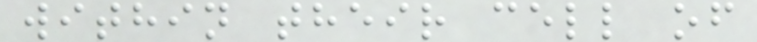within their cell of
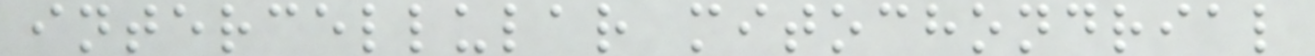intercellular mitochondrial
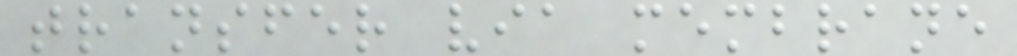transfer via membrane
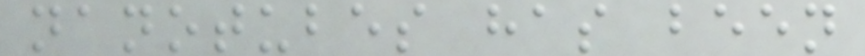nanotubes has been
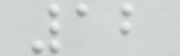12
